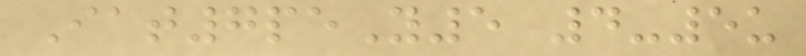Iat7peY5 4-5u
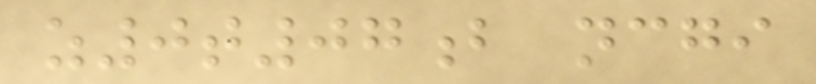z0t07b ncgi
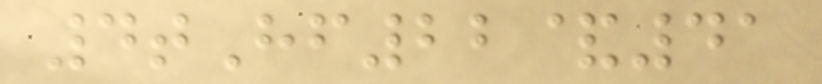4tHf22&41
